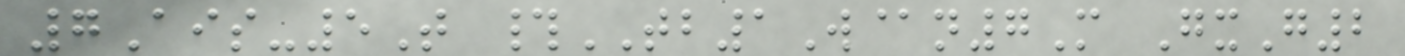7Ais-5T #TB1W@n7M GxG2
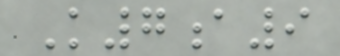K7a9
